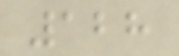128
